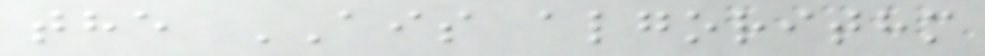the AIS algorithm
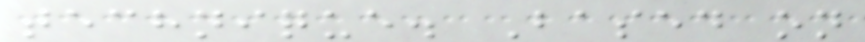technique. Based on
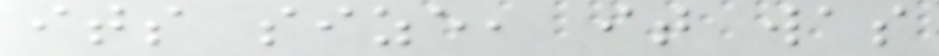its size, it was
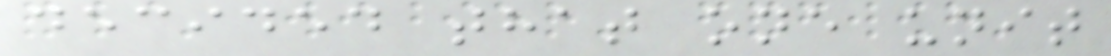decided that one unit
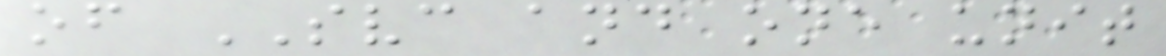of SVC and one unit
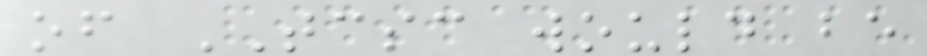of TCSC would be
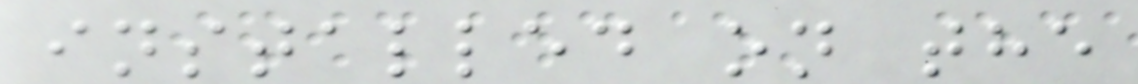installed on the
